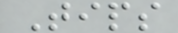Tips
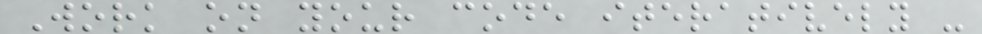Work on your code iteratively -
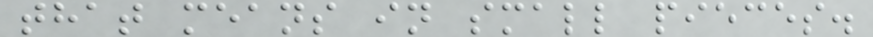that means in small pieces.
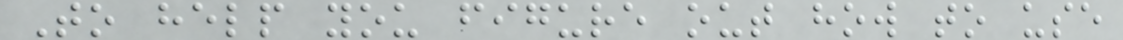To help you figure out how to use
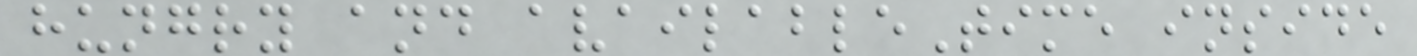hungry and availableTime inside
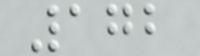172
